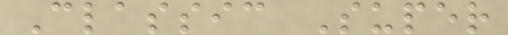Classic Super
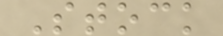Stock
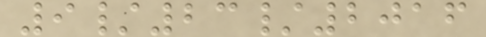9/23/2016
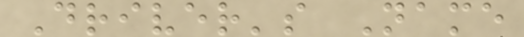Driver's Name
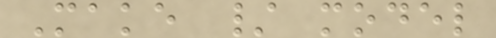Make / model
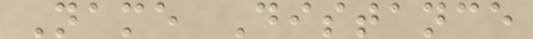Name Distance
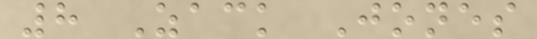8 Zack Jones
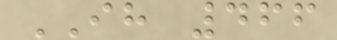IH 466
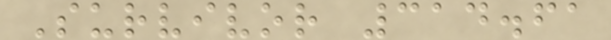Survivor 314.61
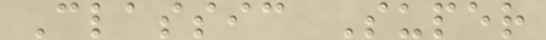Classic Super
